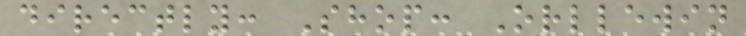directly: Shop: Orllewin
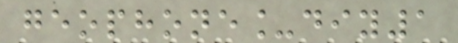geophone_diy1
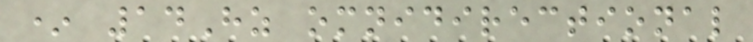* 14Hz omnidirectional
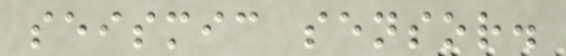seismic sensor.
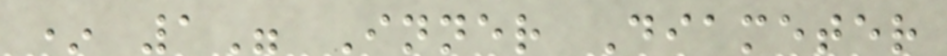* 1" Inner Diameter
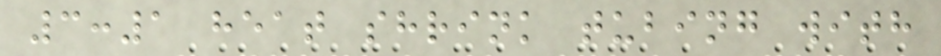3:1 heat shrink tubing with
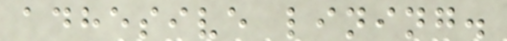adhesive lining.
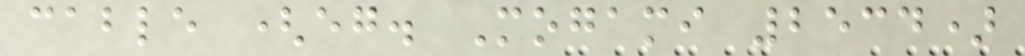cable (eg. Mogami 2534)
